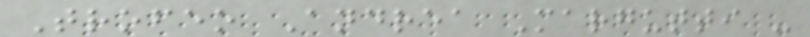Trofeo Andrea Margutti -
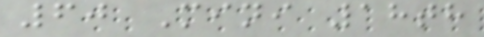60 Mini 18th
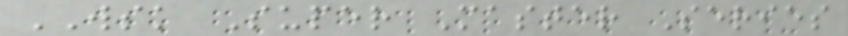WSK Super Master Series
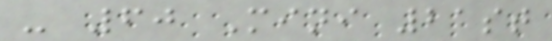- 60 Mini 21st
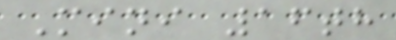Mini 16th
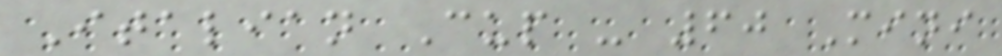Italian Cup - 60 Mini
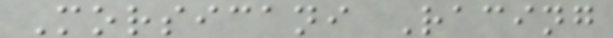Morsicani Racing
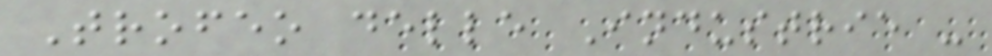Trofeo delle Industrie -
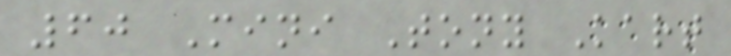60 Mini Tony Kart
